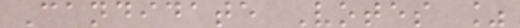Candidate Votes %
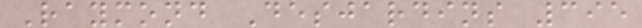Raymond Desjardins 395
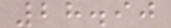28.90
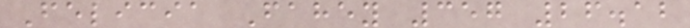Felicia Fahey 357 26.12
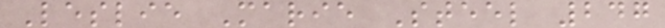Leslie Marie Steel 247
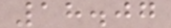18.07
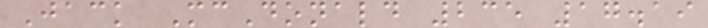Jack McDonald 235 17.19
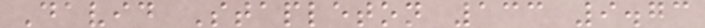David Stapleton 133 9.73
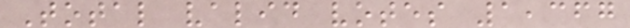Total valid votes 1,367
